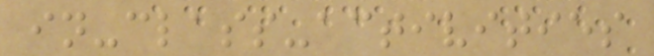in-class-activities
